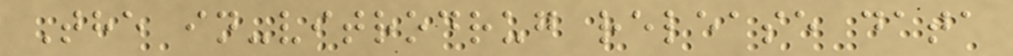The in-vitrodrug release data
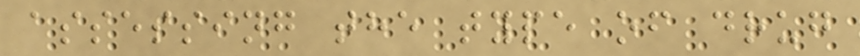assessing the type of drug
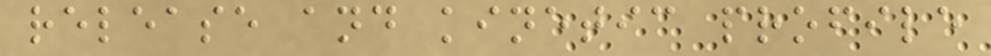release and kinetic profile
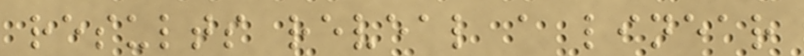results reveal a linear
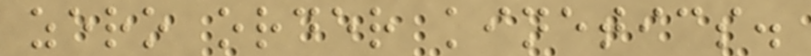zero order kinetics.
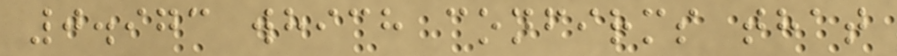0.973 which confirms that
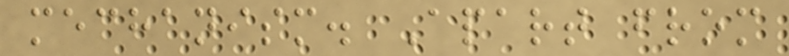mechanism. Apart from
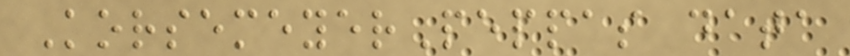KorsemeyerPeppas data
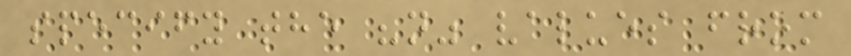specify the "n" values from
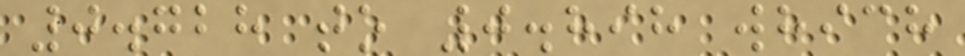0.728 to 0.898 which
